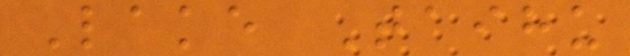Lake Taihu
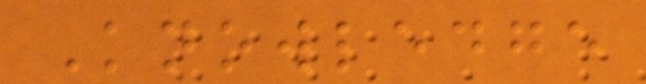Knowledge
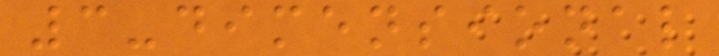3-dimensional
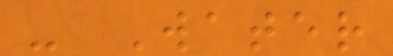- Water
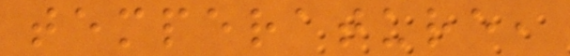temperature,
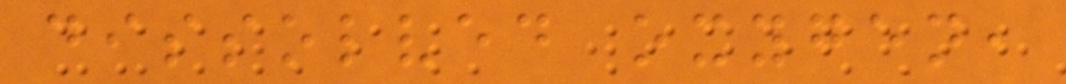dissolved oxygen,
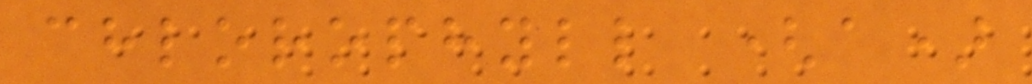chlorophyll (a)
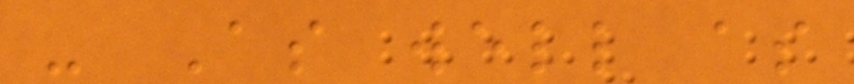- As well as
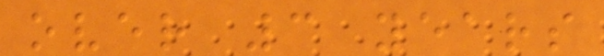over 3 years
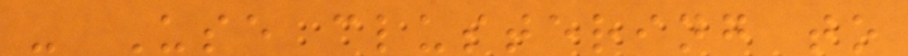- Use clustering to
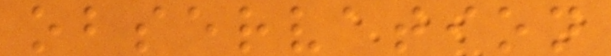observation
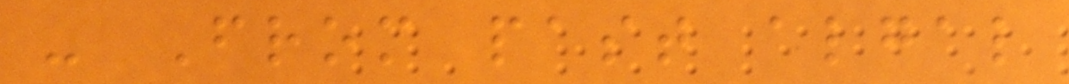- From past algal
